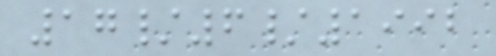17/6/1992
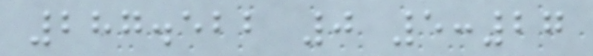287.522 0 5:27
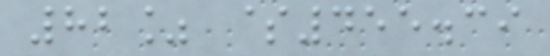82% $455.39
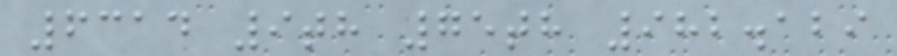6314 9th 75th 982.129
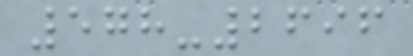578-2696
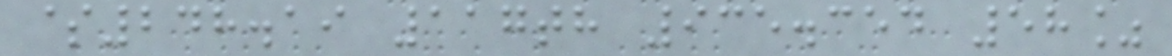$248.19 117th 935.354 58%
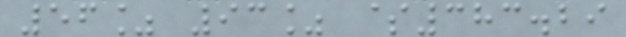56% 93% $383.29
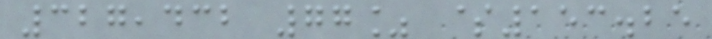327,432 77% $153.25
